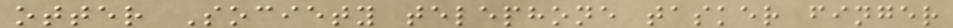otter Society telephone tasker finger
